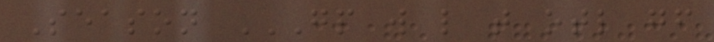Season GP W L T OTL GF
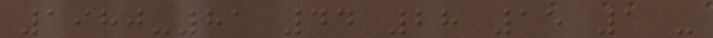1980-81 44 28 15 1 -
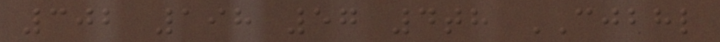302 198 57 4th CJBHL
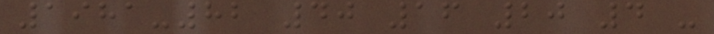1981-82 40 16 20 4 -
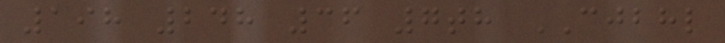198 248 36 7th CJBHL
